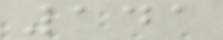141
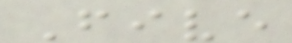Five
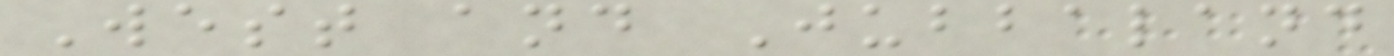West and Jubbaland
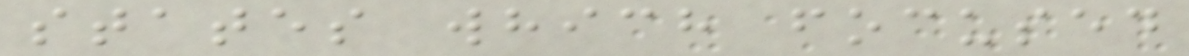states which focused
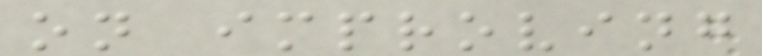on improving
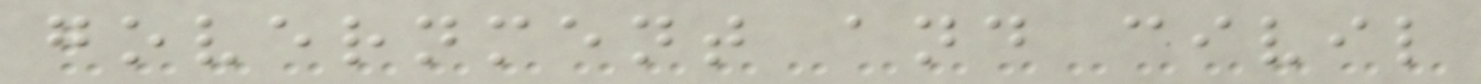government and civil
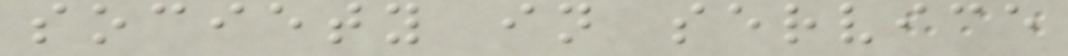society in service
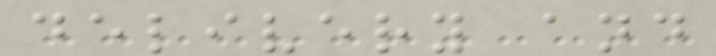delivery and
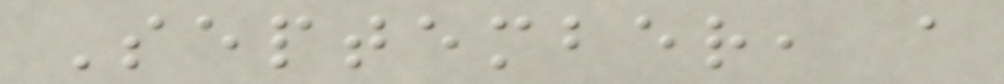September, a
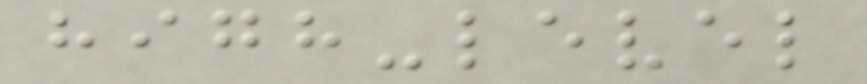high-level
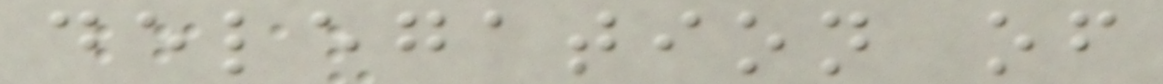delegation of
